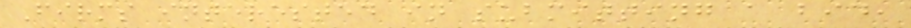Firms interested in submitting a bid,
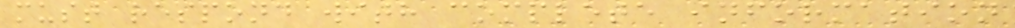must respond with complete information
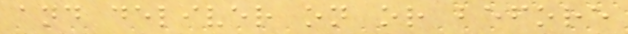and deliver on or before
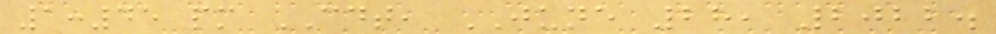1:45 pm CDT, JUNE 28, 2022.
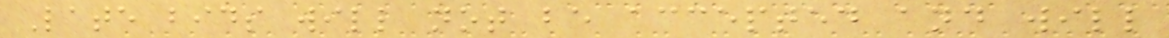Late bids will not be accepted and will
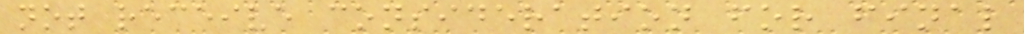not receive consideration for final
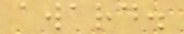award.
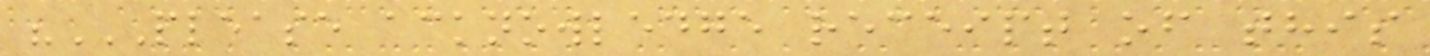"PLEASE ACKNOWLEDGE RECEIPT OF THIS
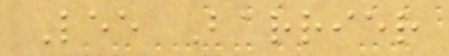Lee Barrier
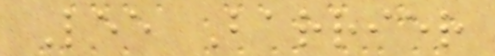Lee Barrier
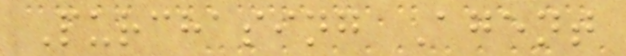Purchasing Agent
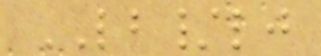LB/lj
